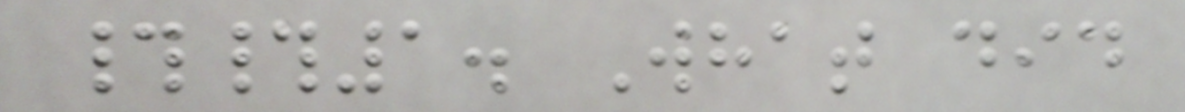##1. What did
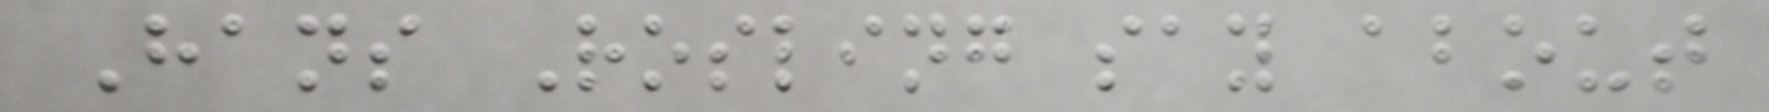Hans Rosling say about
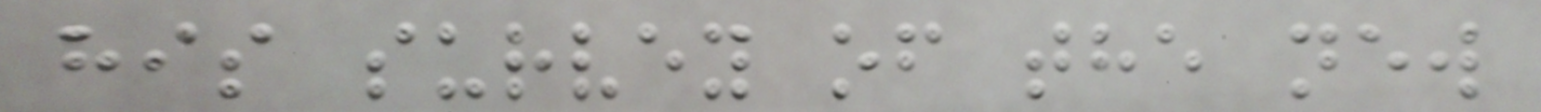his survey of the new
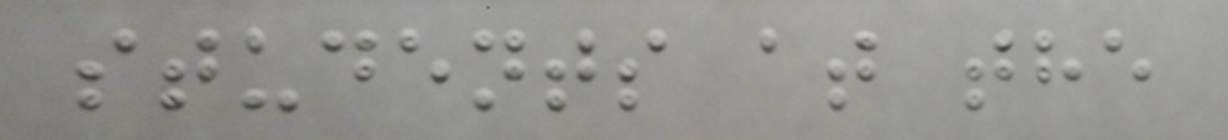students at the
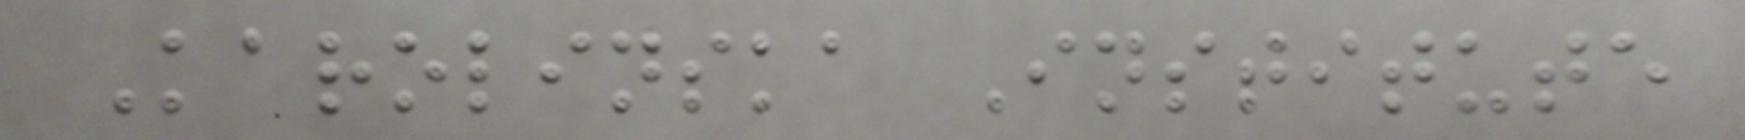Karolinska Institute
